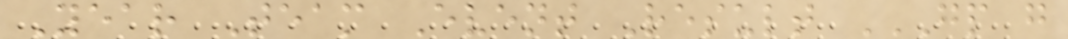Year Team Event Result GP G
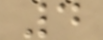4
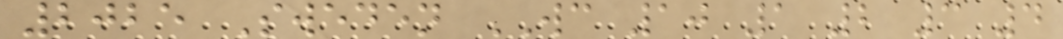2025 Sweden WC 10 1 2 3 4
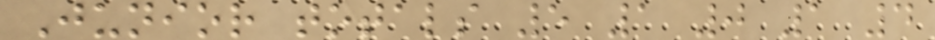Junior totals 5 1 0 1 4
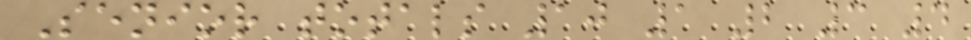Senior totals 10 1 2 3 4
